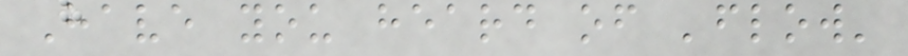Have you heard of 'flow'
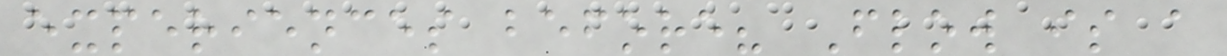experiences before? Flow is a
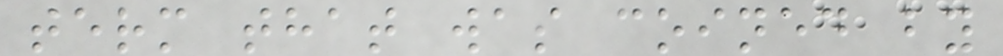term that was coined by
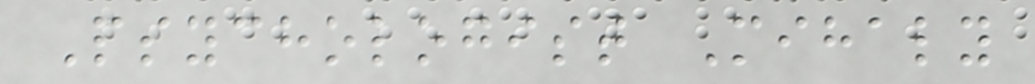Psychologist Mihaly
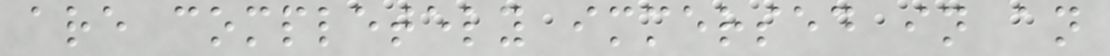are completely immersed in an
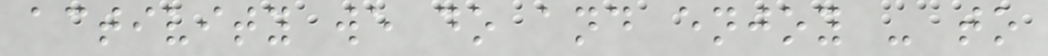activity we do and enjoy - to
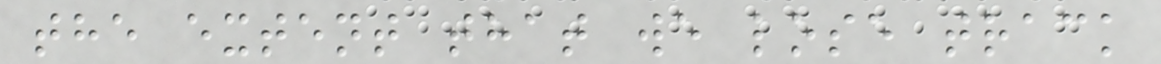the extent that we lose track
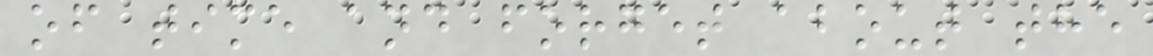of time and forget about the
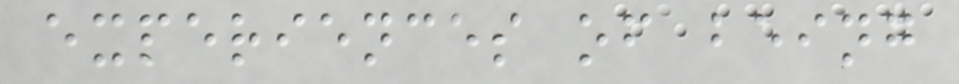experiences of being
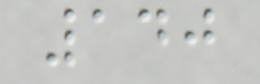140
